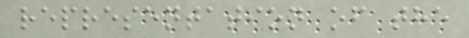representation of the
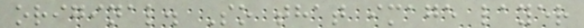original. So that image layer
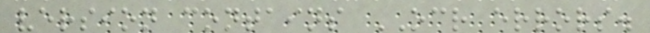version contains OCR errors.
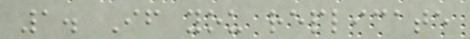1. If you replicate
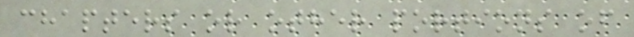chapters or other portions of
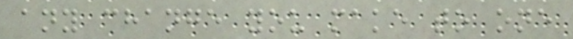any change you make to one
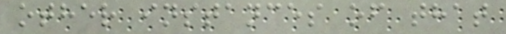other instances of that
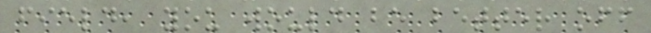field, you would be better off
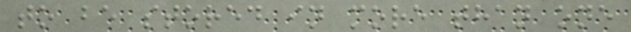to be stored in more than one
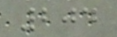204
